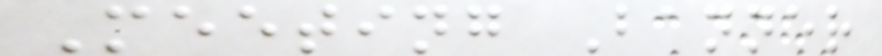Meeting Banner
